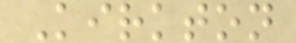Kirkton
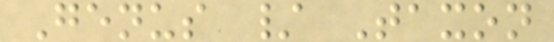Genus / Taxon
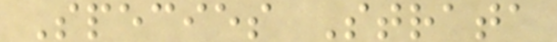Species Strata
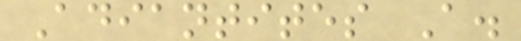Adiantites A.
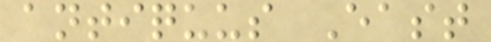antiquus East
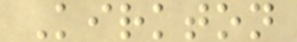Kirkton
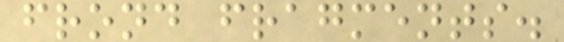frond fragments.
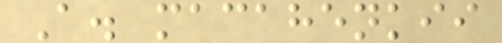A. macahenkii
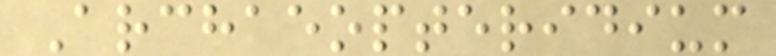Archaeopteridium
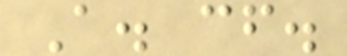A. cf.
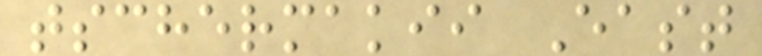tschermakii East
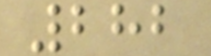282
